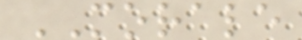MORALE
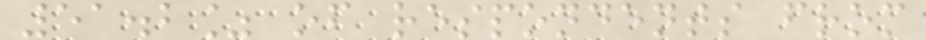51.2% of respondents from
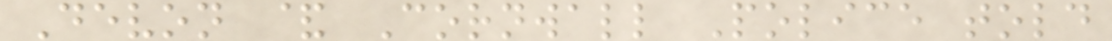Devon & Cornwall Police told
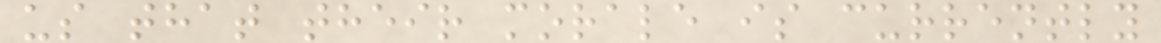us that their morale is currently
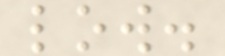low.
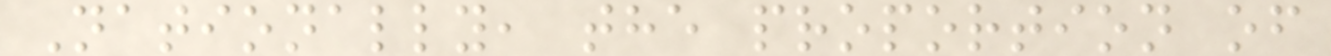Nationally, the proportion of
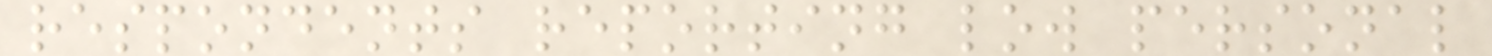respondents reporting low personal
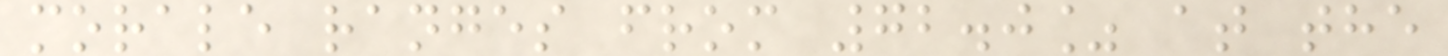morale ranges from 72.0% at the
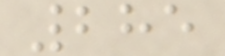285
